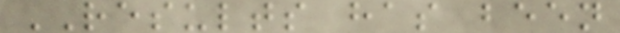RESULTS has been
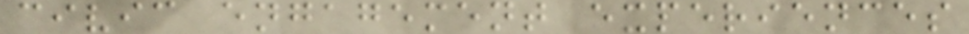civic engagement experiences
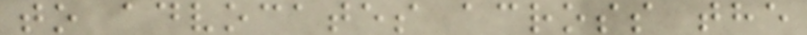to advocates across the
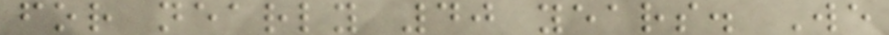for nearly 40 years. We
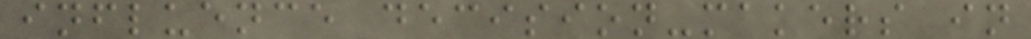influence decision-makers in
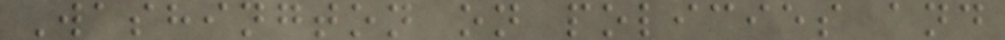Washington on policies and
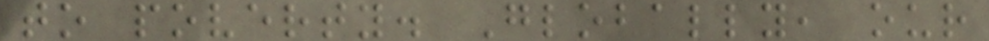to poverty. Globally, our
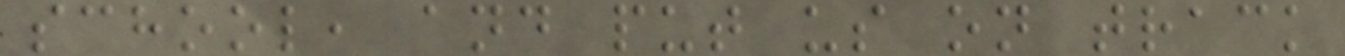school, and put us on track
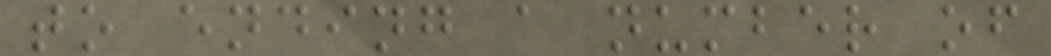to ending a number of
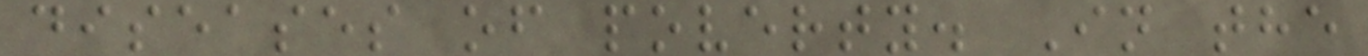diseases of poverty. In the
